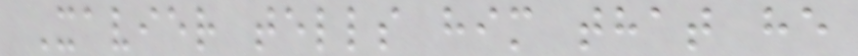Xavier tells him that he
